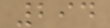294
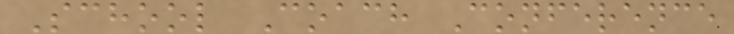School Coach Conference
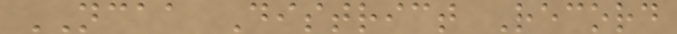NCAA District Record
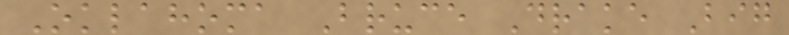Oklahoma Bruce Drake Big
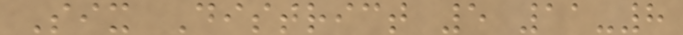Six District 5 11-8
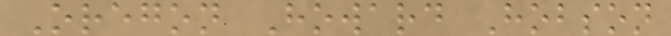Oregon Howard Hobson
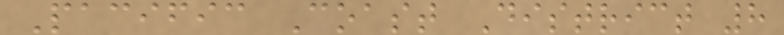Pacific Coast District 8
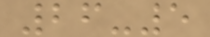26-5
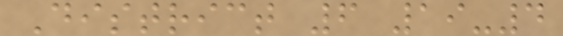District 6 19-4
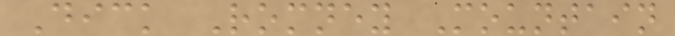Dick Romney Mountain
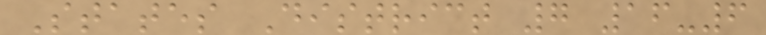States District 7 16-6
